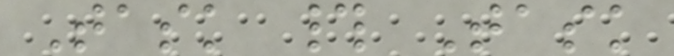Task # Task
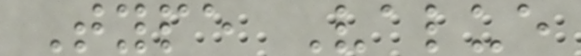Type Value
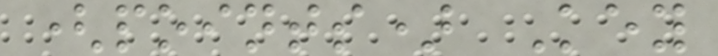(points) Key
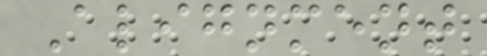Alignment
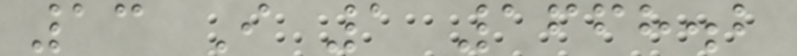13 I 1 1668.2
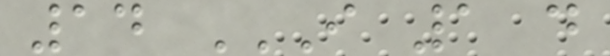14 I 1 D
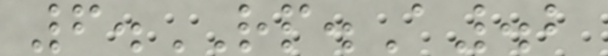6.RP.A.2
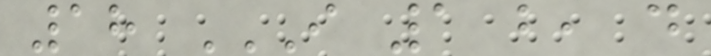18 I 1 B, D
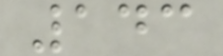143
